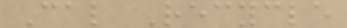Cal Recycle
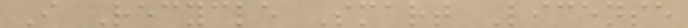I Recycle Smart License
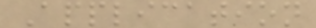Application
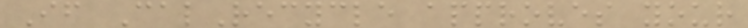If CalRecycle approves your
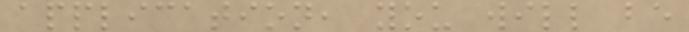application, you will be
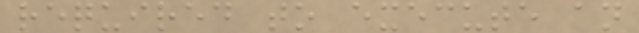required to execute an
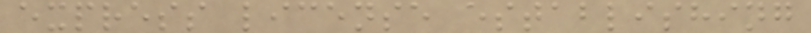express license establishing
